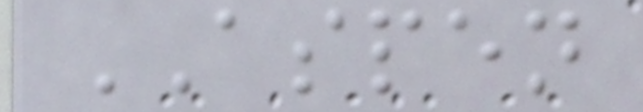ASPEN
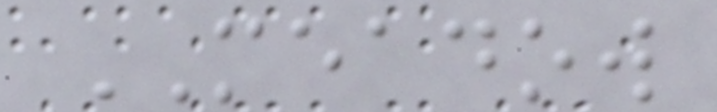MEADOW
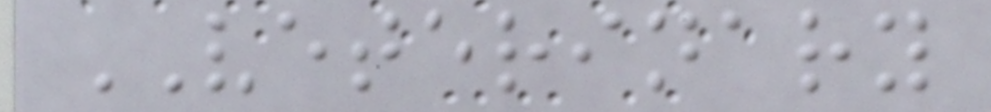VETERINARY
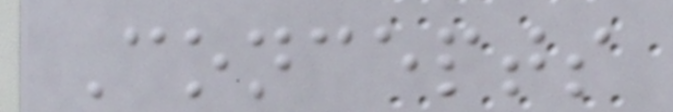Concepts
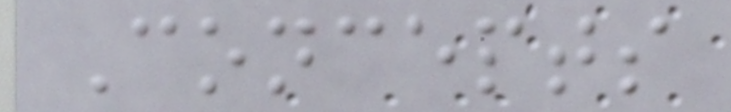Concepts
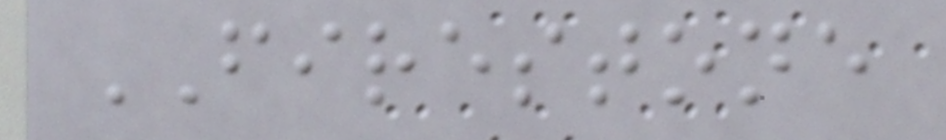FIRESTONE
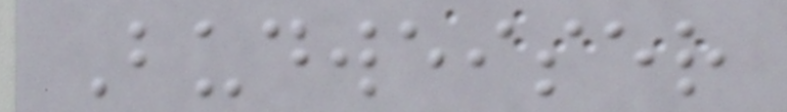Budweiser
